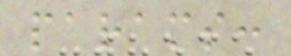params:
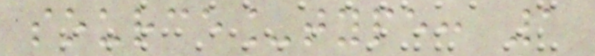source_type: 1
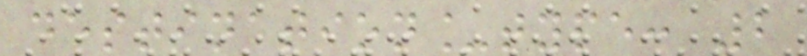destination_type: 2
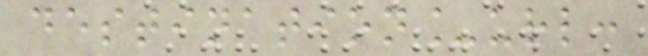destination_url:
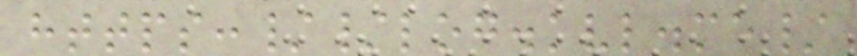https://log.kvl.me/
